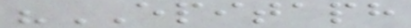"EPITAPH
